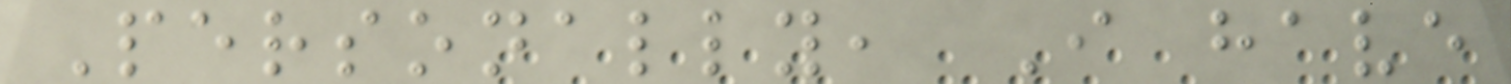Personally, I have
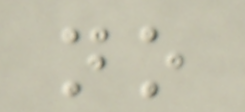no
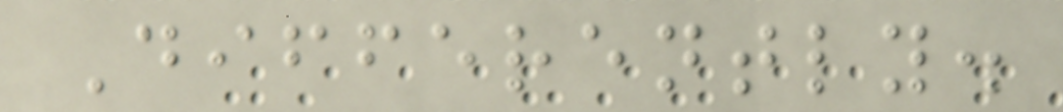Differently.
